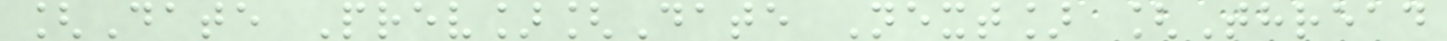[Date Prev][Date Next] [Thread
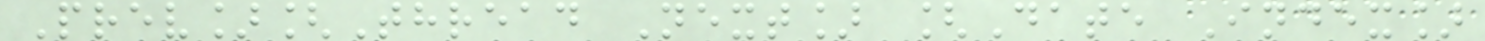Prev][Thread Next] [Date Index]
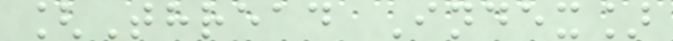[Thread Index]
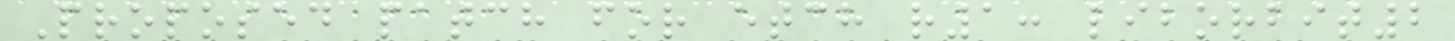Proposed patch for etch r1: liborbit2
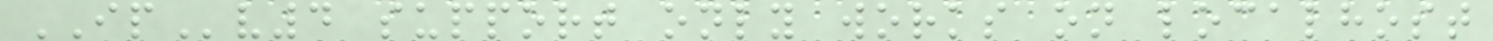IPv4 support only works on localhost
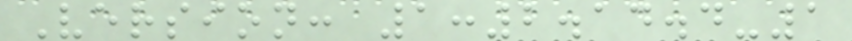Version: 1:2.14.4-1
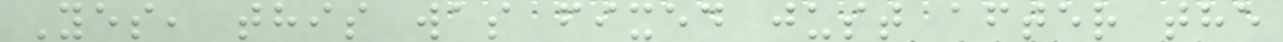Yes, this was fixed just after the
